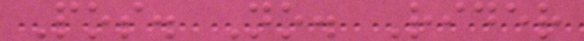Pos. No. Rider
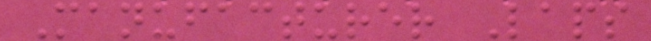Manufacturer Laps
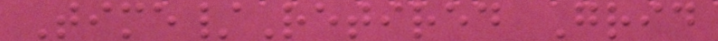Time/Retired Grid
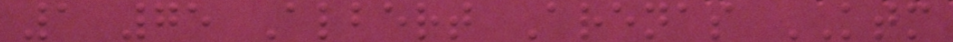1 75 Albert Arenas KTM
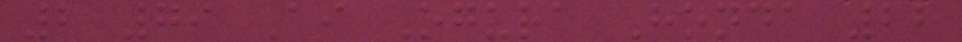2 79 Ai Ogura Honda 22
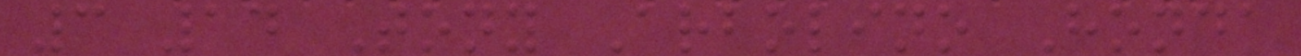3 14 Tony Arbolino Honda
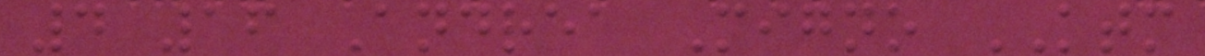4 16 Andrea Migno KTM
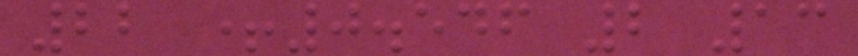22 +0.546 2 13
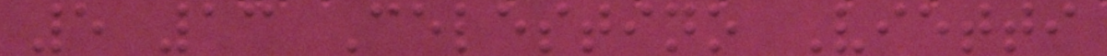5 13 Celestino Vietti
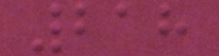218
